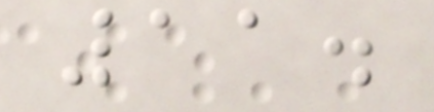11.
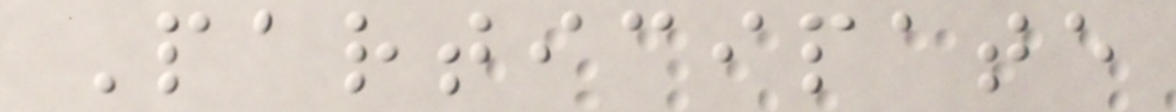Participate
